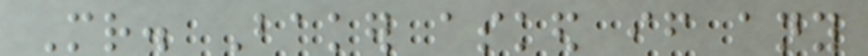Mr. Baker asked if any
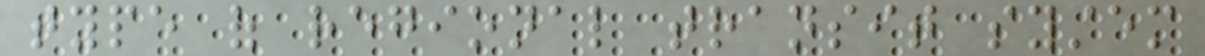type of regional transit system
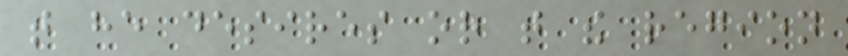that he desires or that the region
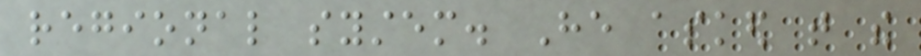regional system. He asked that the
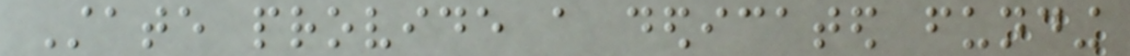State provide a dedicated funding
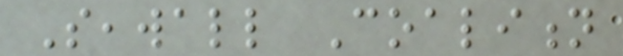Seawall Coalition
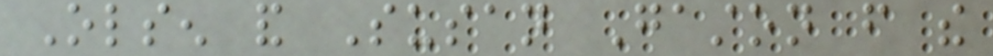Olsen and Susan Gaston from the
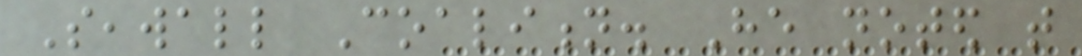Seawall Coalition. He noted that
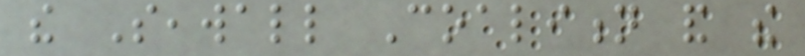the Seawall Coalition and the
